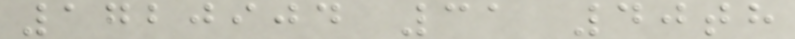1720904 31 40th
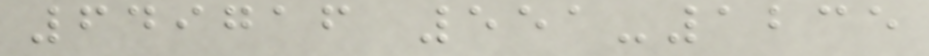649716 551-1235
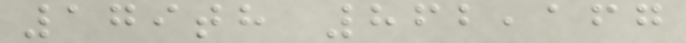179th 862,167
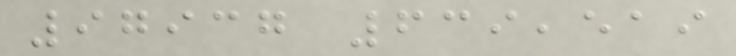97937 639,519
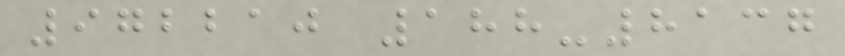972210 188-8137
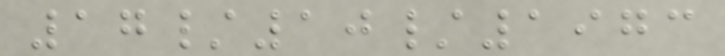17/10/1973
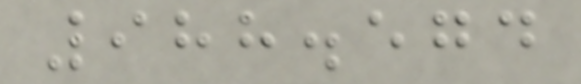988.574
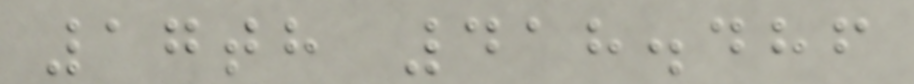17th 418.486
